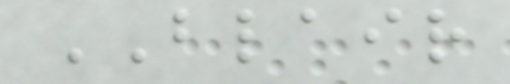BLAIR
